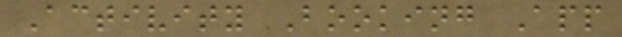Activity Booking App
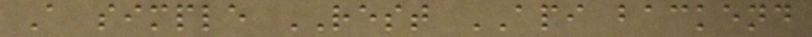A simple REST API backend
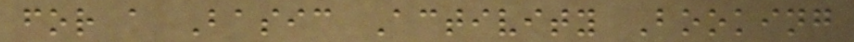for a Basic Activity Booking
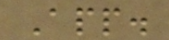App.
